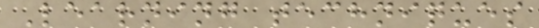Learning techniques
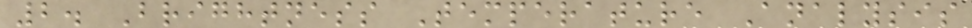2. Brightness Temperature Analysis
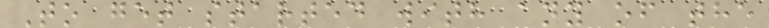To get started with any of the
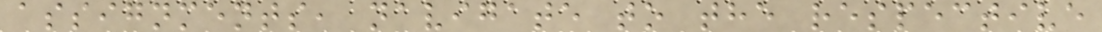assignments, navigate to the respective
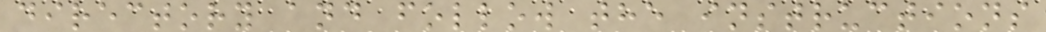directory and follow the instructions
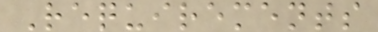Requirements
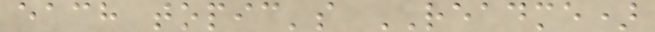each topic's README)
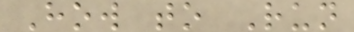How to Run
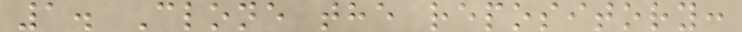1. Clone the repository:
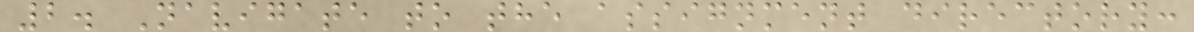2. Navigate to the assignment directory:
